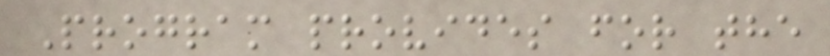Program provides for the
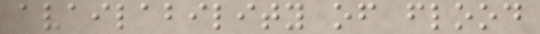availability of flood
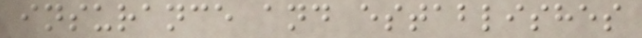insurance and establishes
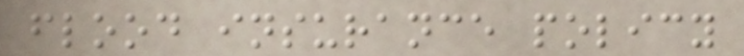flood insurance policy
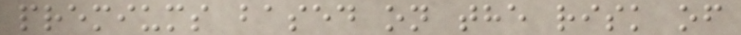premiums based on the risk of
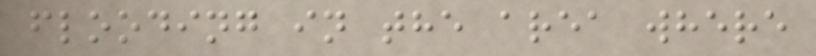flooding in the area where
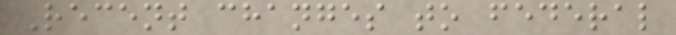Recent changes to federal
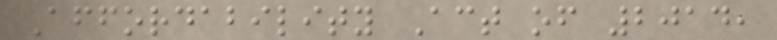Affordability Act of 2014,
